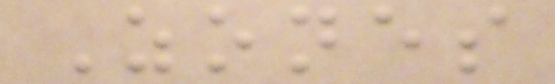Zones
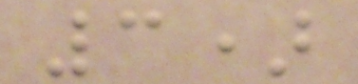3)
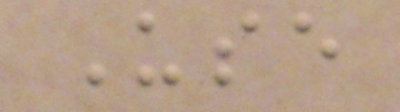Use
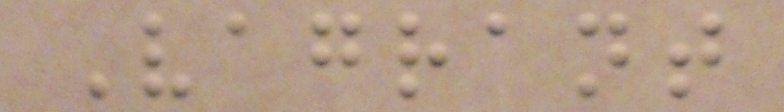Vagrant
